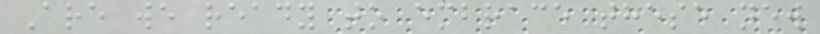Are we ready to embrace these new
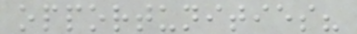opportunities?
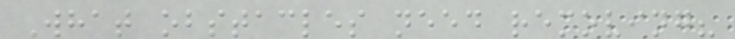What obstacles need removing?
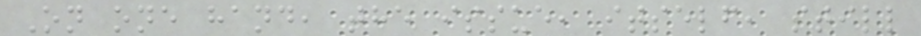On one hand, the issue, itself, still
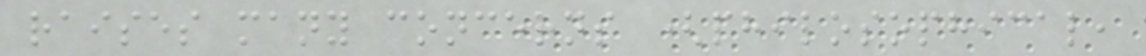raises many concerns (philosophical,
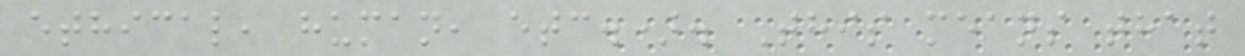ethical, human, etc.). This means that
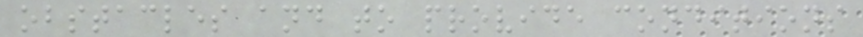obstacles and to provide conditions
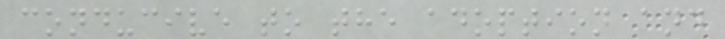conducive to the adoption and
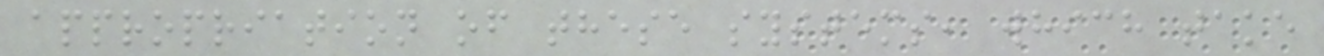appropriation of these systems, which take
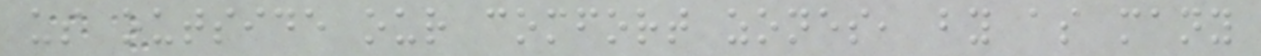us outside our comfort zones, by as many
